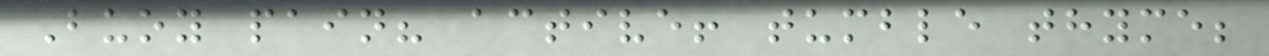Buoy pain? active! tumble thyme;
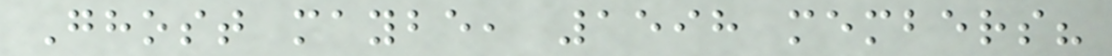Ghost maybe, 1598 members?
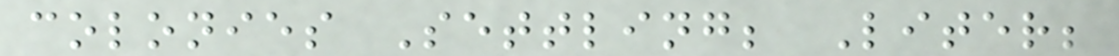colonies Settling; Liter;
